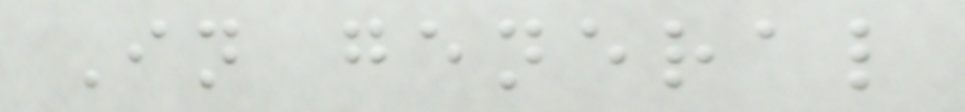In general
